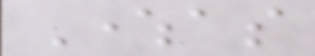Whereas
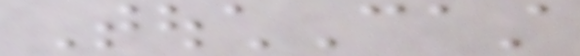TouchCast
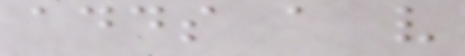adds a very
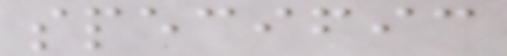specific
